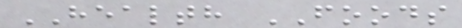HEALTH FOODS
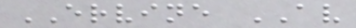ERVINE AV
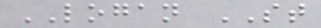LOGAN ST
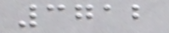3712
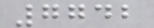7742
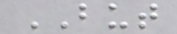BUT
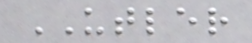UTLER
